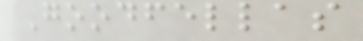Goodfellas
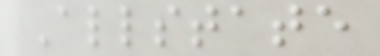Allstate
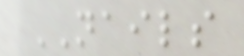NAILS
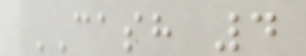CASH 4
